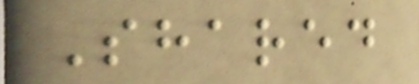Shared
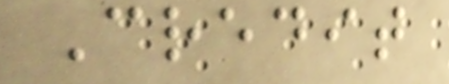Credit
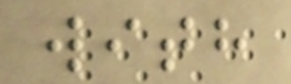with
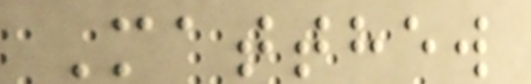Matthew
